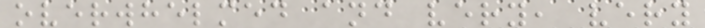overwhelmed and very, very
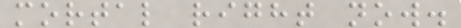mortal right now.
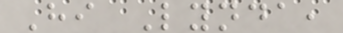Hi Lynda,
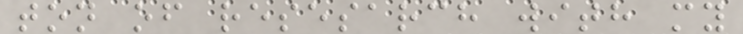ton of resesarch with my
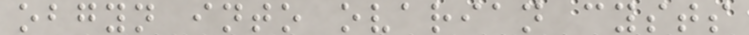obgyn into ovarian cysts
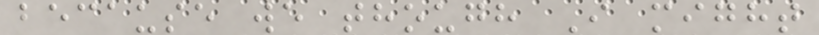because we though I might
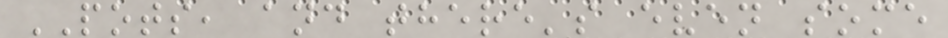POTS, and there's even some
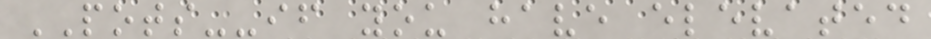POTS--if you have elevated
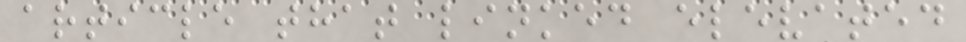article that linked elevated
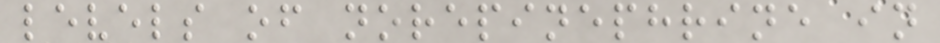levels of norepinephrine in
